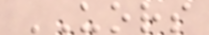UORS
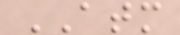ATM
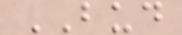BUD
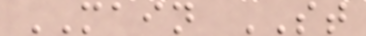MAIN ST
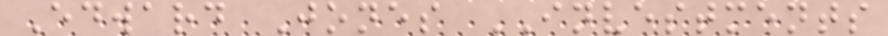Edward Jones INVESTMENTS
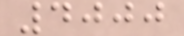4000
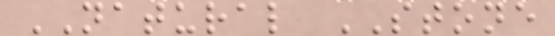NATURAL STONE
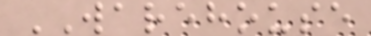WAREHOUSE
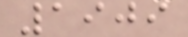1909
